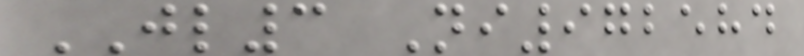JL3 Ni972584
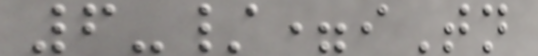6-/=iTn
